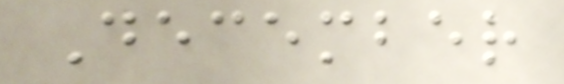December
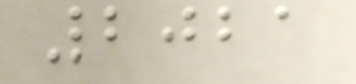2021
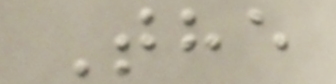The
